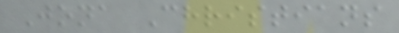Jona Christians
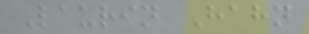Laurin Hahn
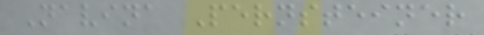Navina Pernsteiner
